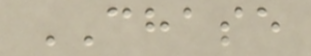CHASE
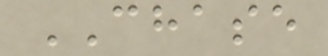CHASE
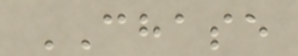CHASE
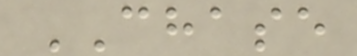CHASE
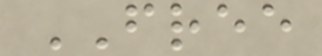FREE
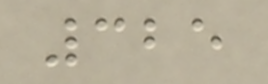325
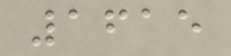1615
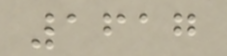1617
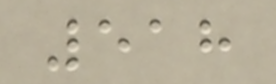518
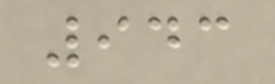943
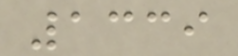1339
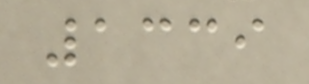1339
